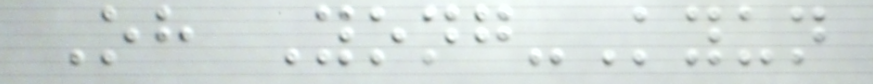Oh Yong-Kyun
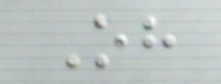Oh
